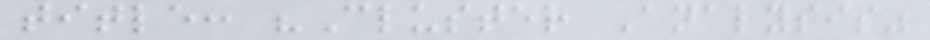title: "Cluster Analysis"
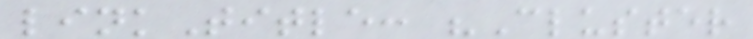linkTitle: "Cluster
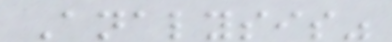Analysis"
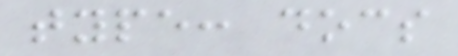type: docs
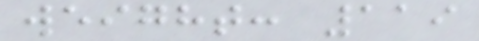weight: 119
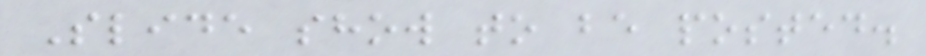Slide show to be posted.
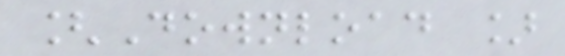[Download ]
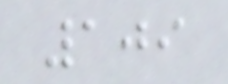109
